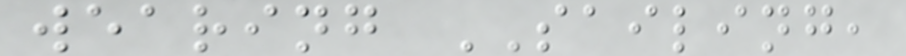wearing SAILING,
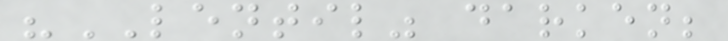"LENTIL" darken;
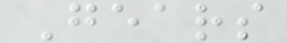Gears
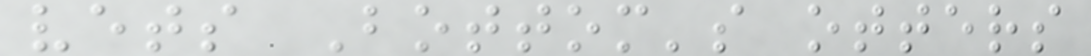vets Bottom's otters
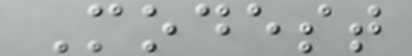Modest
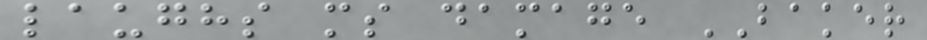laughs ms damage BAKER
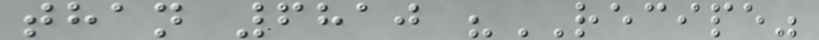than 6810 "RECIPE"
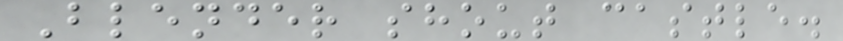Blender shout castle.
